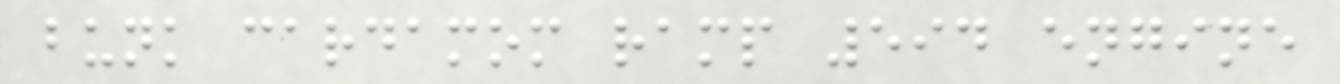bunk cardamom ramp 594 engine
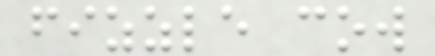fizzle cow
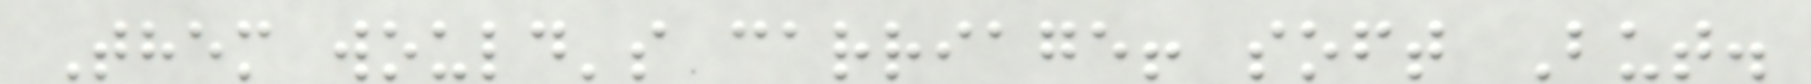Them would's carriage! soft But.
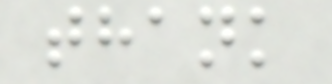thank
